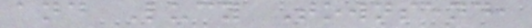and Lucy Townsend,
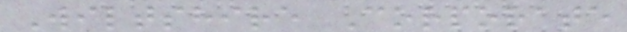Wiltshire Corporate
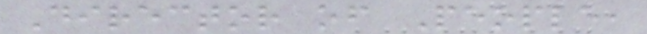Director of People,
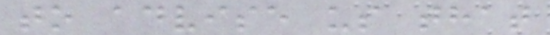to advise us that
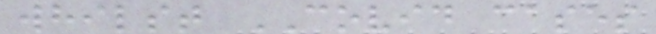whilst COVID cases
